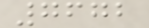7672
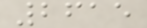2615
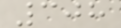308
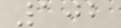102
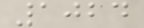1024
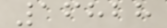16828
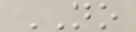NO
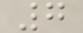7
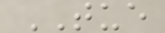TUE
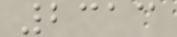2313
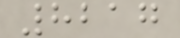8217
